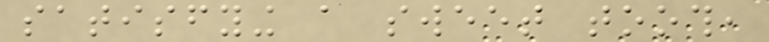satisfying a sweet tooth,
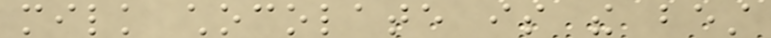milk chocolate is the best
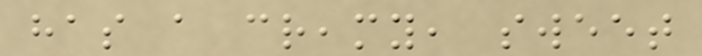has a creamy, sweet
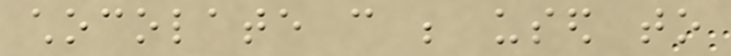chocolate can be used to
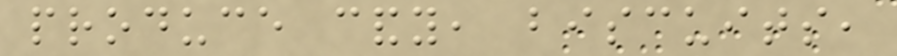produce candy, biscuits,
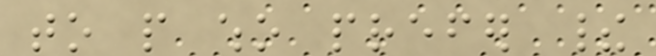to people who prefer their
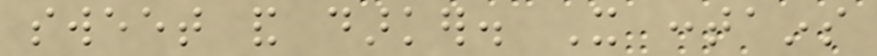sweet and darker. It contains
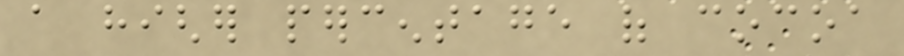a higher percentage of cocoa
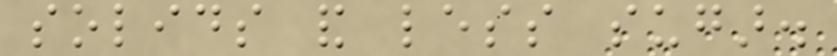solids and less sugar.
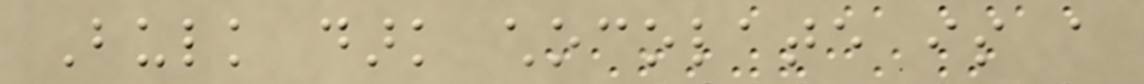Bulk dark chocolate is a
